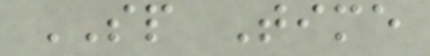SP Time
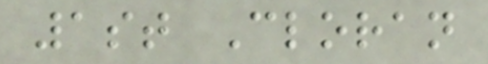1st Cloran
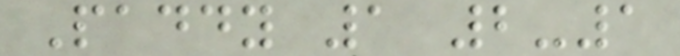Paddy 1 2-1
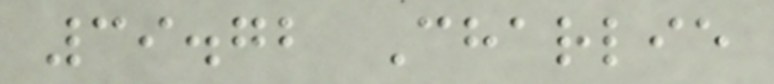39.72 Charlie
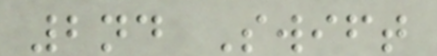2nd Swift
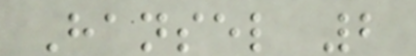Hansel 2
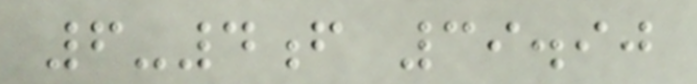6-4f 39.90
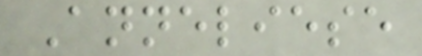Anneliese
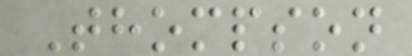Thompson
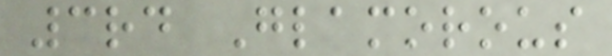3rd Glamorous
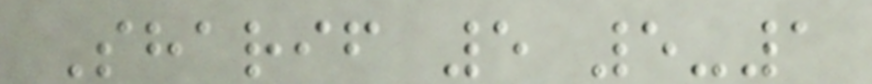Sharif 5 5-1
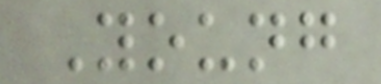Young
